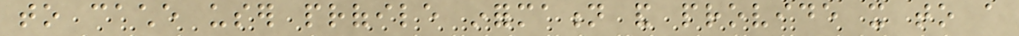to cache user profile information and provide it to a
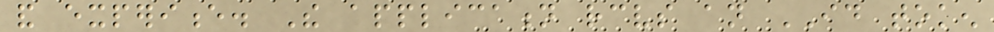and experience. The application receives an ID token
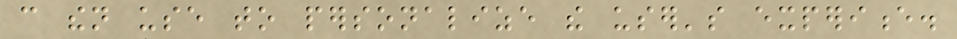can then use to personalize the user's experience.
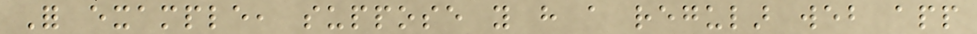For example, suppose you have a regular web app
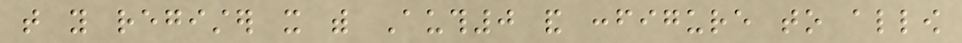that you register it with Auth0 and configure to allow
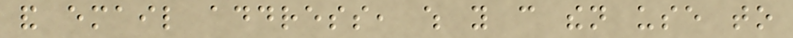and email address, which you can then use to
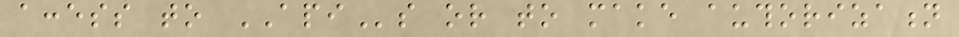access to APIs or to make authorization
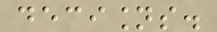decisions.
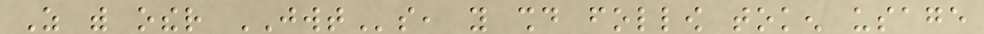As with other JWTs, you should follow token usage
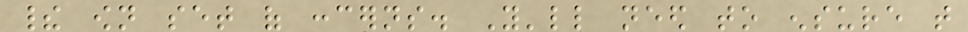their own set of concerns. You'll need to ensure that
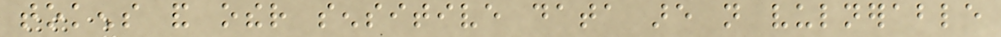tokens and other sensitive data are not vulnerable
